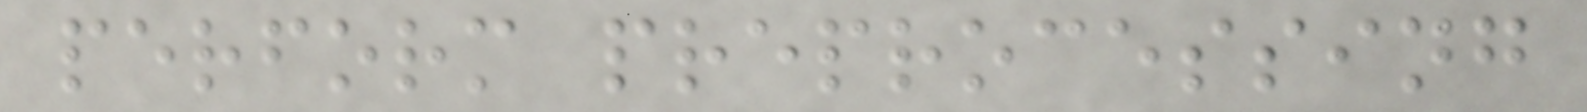perform preprocessing
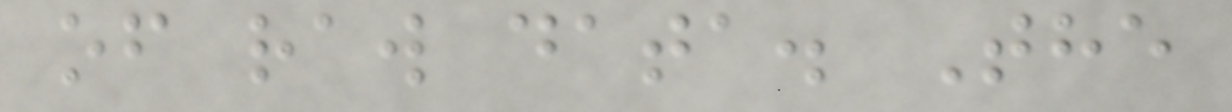of raw data. The
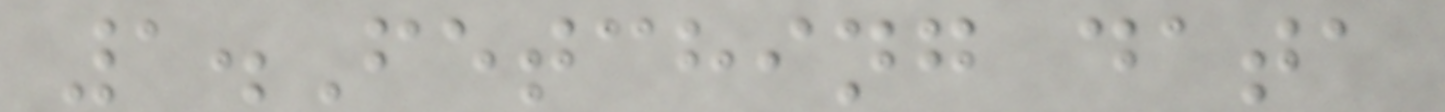1.Fetching data
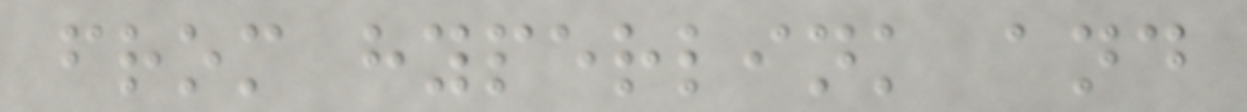from hyperlink and
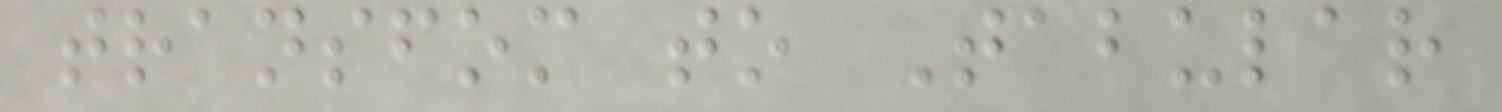transfom to Tabular
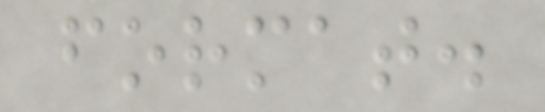format.
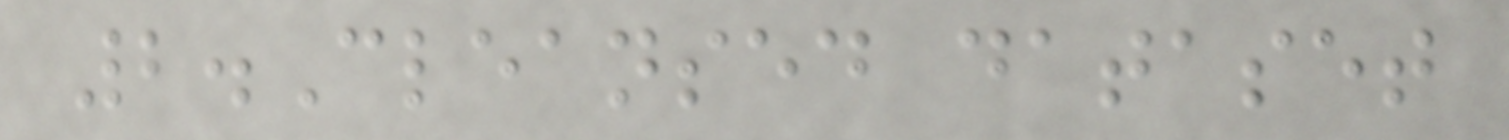2.Cleansed dataset
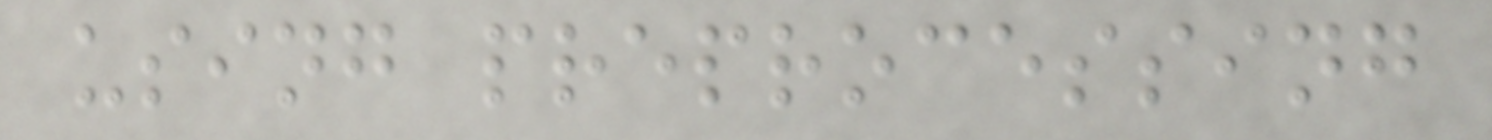using preprocessing
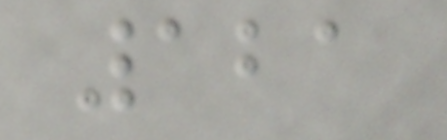121
